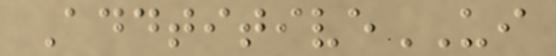AddtitiveUI
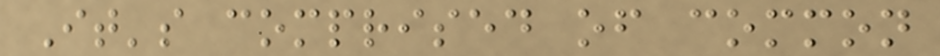It's comprised of common
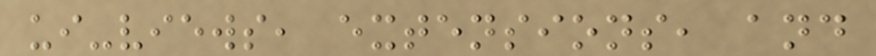ui-views, extensions, and
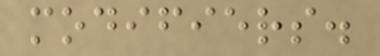modifiers.
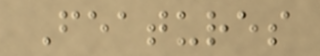Features
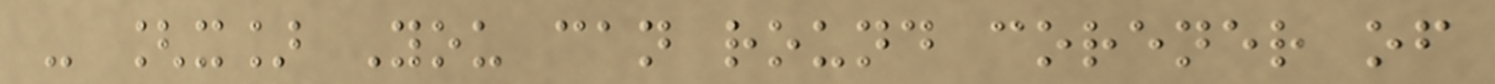- [x] You can round corener of
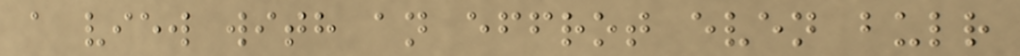a view with an effrot even bulr
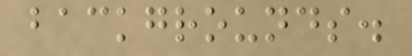backgrounds.
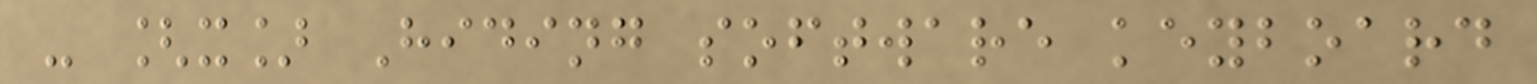- [x] Hiding software keyboard
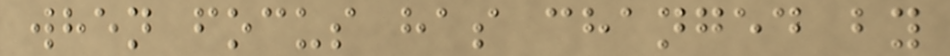when focus has changed by
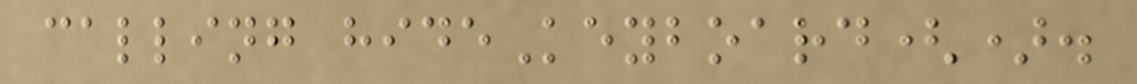calling hideKeyboard().
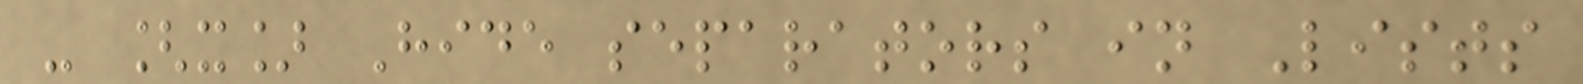- [x] Hide separators in Lists
